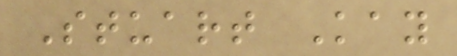Stuart Kay
